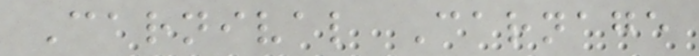Carnival Carnage
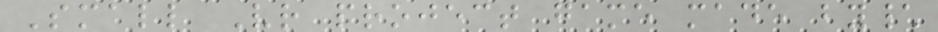Small Vr project game made by\
